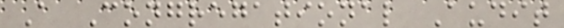A Congregational Audit
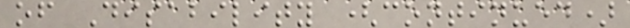of Disability (continued)
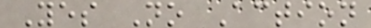Yes No Action
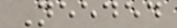Needed
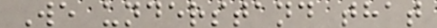We understand that
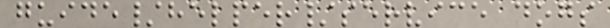guide/helper/service dogs
